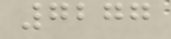7277
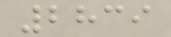2839
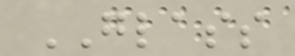GLASS
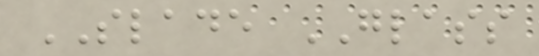SLADE GLASS
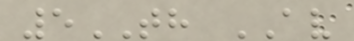5TH AV
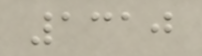1310
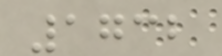1732
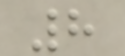8
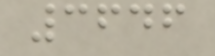3646
